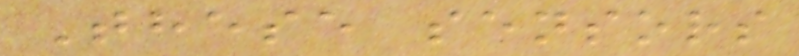These sensors
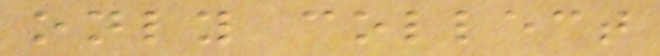only collect
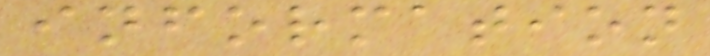information
